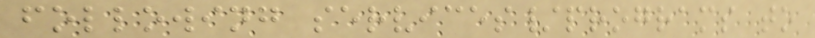following services/programs to
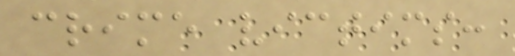crime victims:
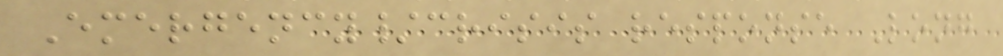Emergency/crisis response Long
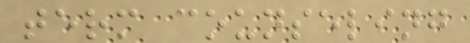term counseling
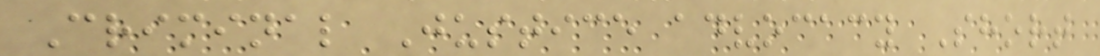Criminal Justice advocacy Short
